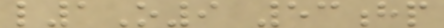l1O9 53hp
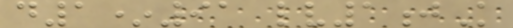d1*91 lv1jK
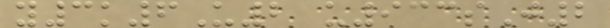y3k6U2 u933sJ2
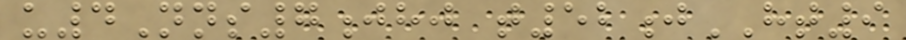u4Nns7jhj t52jHT9
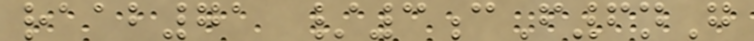raab71 /3cF6nG
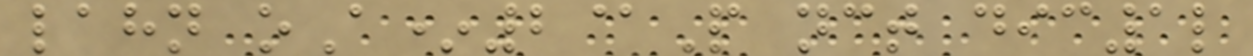lahn oA*2@P nct dic1l
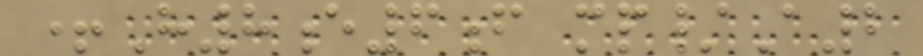+H8e6f mp/A2
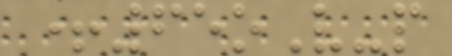+65oV-p
